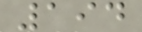194
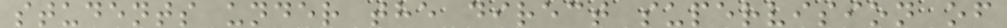students under the direct supervision of
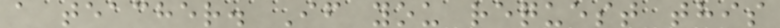a teacher. If you request this
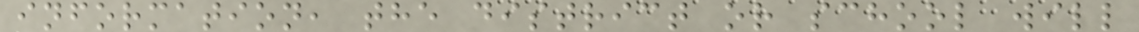information, the district or school will
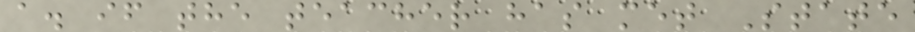a. if the teacher has met State
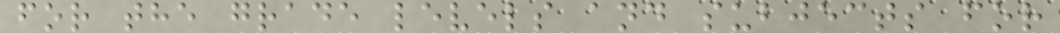for the grade levels and subjects for
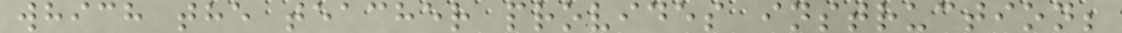which the teacher provides instruction;
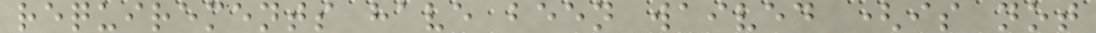requirements have been waived (is not
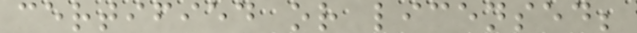certified or licensed;
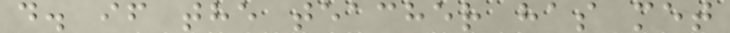d. if the teacher has met
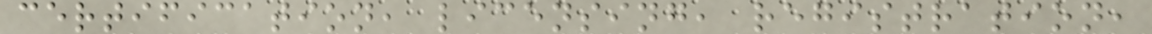certification, licensing, registration,
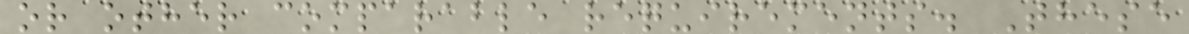or other comparable requirements. These
